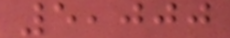5,000
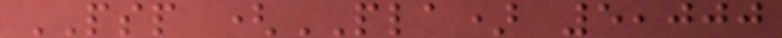PSP (PLA) 5,000
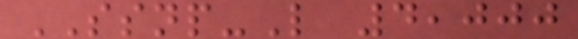SSNP-L 4,000
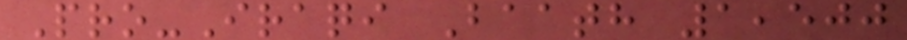Pro-Iraqi Baath 1,500
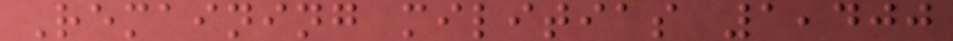Remaining militias 1,400
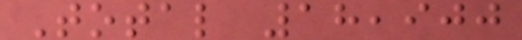Total 18,900
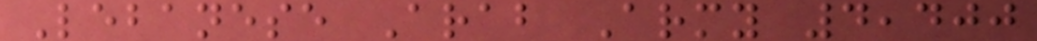Lebanese Arab Army 4,400
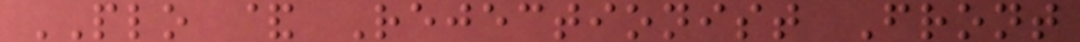PLO & Rejectionist Front
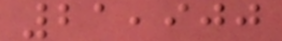21,900
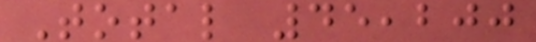Total 45,200
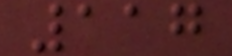117
